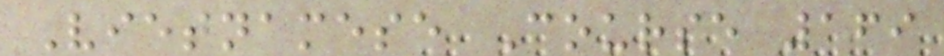Vietnamese Course 169
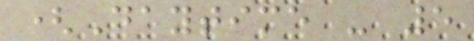(Daytime - 5
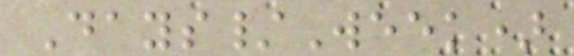Days/Week)
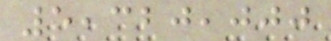5,320,000
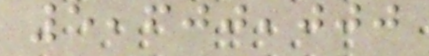5,600,000
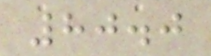80.0
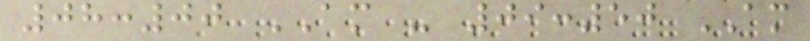08:00 AM - 09:50 AM
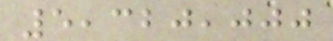5,320,000
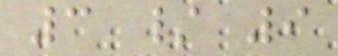3 / 9
